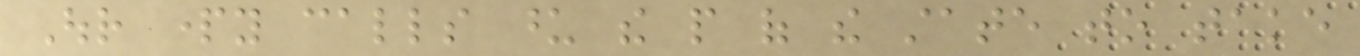Our party calls upon the people of the state to take
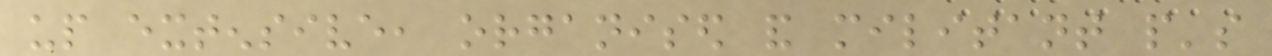up extensive, organised and militant people's
